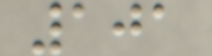101
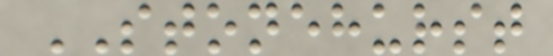STONEHURST
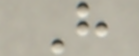H
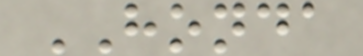HONDA
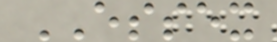ESSEX
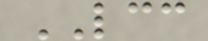LCC
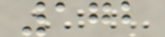172
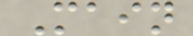Main
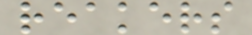reakers
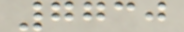7730
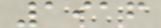1916
